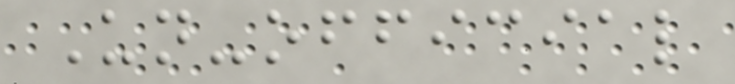Un-official
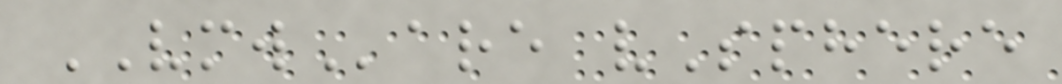VMWare vSphere
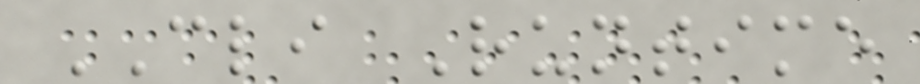CLI Runtime
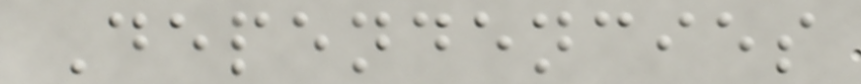Dependencies
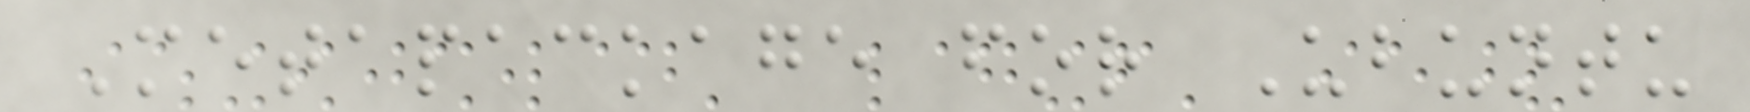Metapackage for Ubuntu
